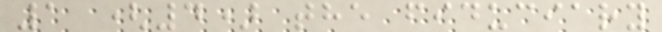1 (4) the fiduciary
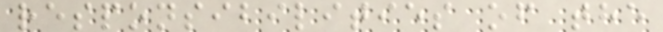responsibilities of the
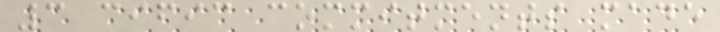3 cific commitments made
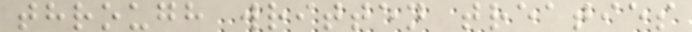through written treaties
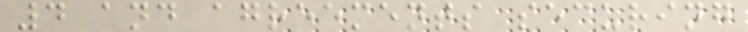4 and agreements securing
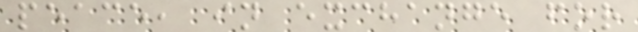peace, in exchange for
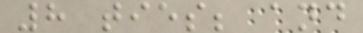8 ties; and
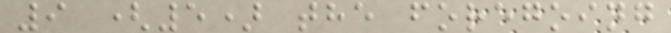9 (5) the foregoing
